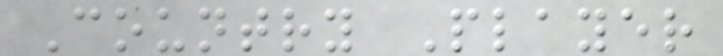Country Player
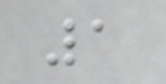1
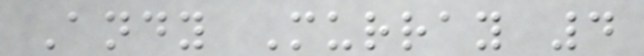Andy Murray 4
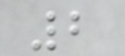2
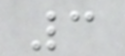3
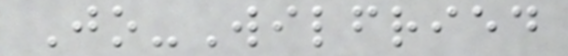Jo-Wilfried
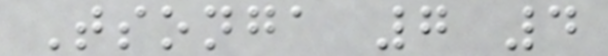Tsonga 7 4
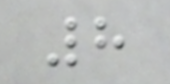8
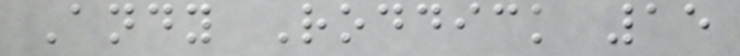Andy Roddick 15
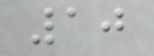10
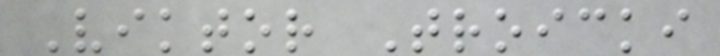Viktor Troicki
